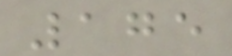175
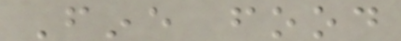Fine food
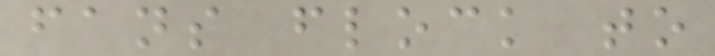fans flock to
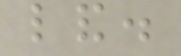land.
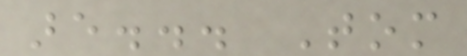are... Tom
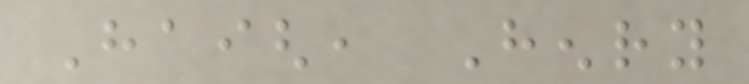Haigh, Henry
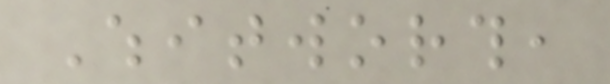Whitworth,
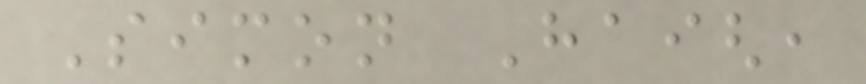Simon Haigh,
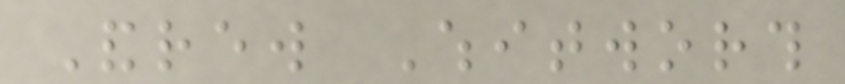Andrew Whitworth
